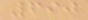690
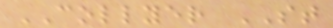COLLYER ST
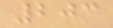203
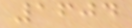1604
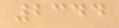2344
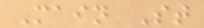Main St
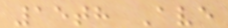15th Ave
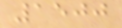1500
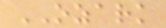OZARK
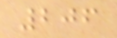206
